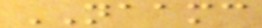NAAMC
